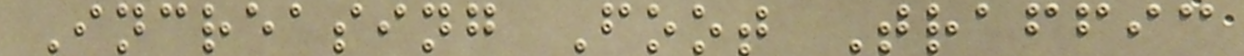Increasing Foot Traffic
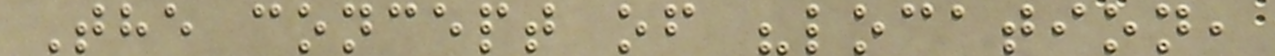The concept of "location,
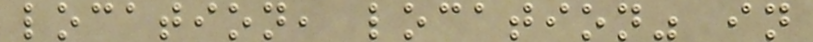location, location" in
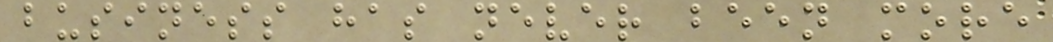business has never been more
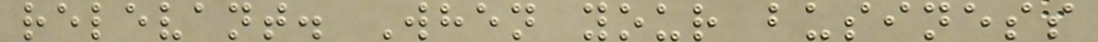relevant. When your business
